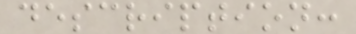description:
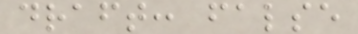draft: false
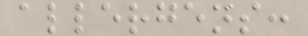allergens:
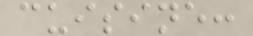cuisine:
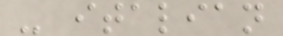- italian
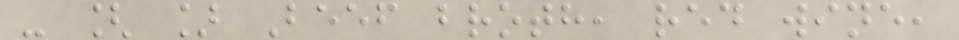- [ ] Beef broth, red wine,
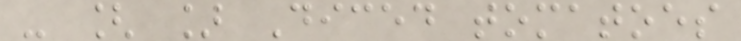- [ ] Diced tomatoes
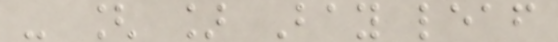- [ ] Bay leaf
